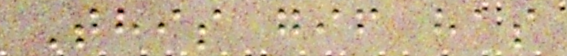This gif has
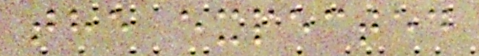the expected
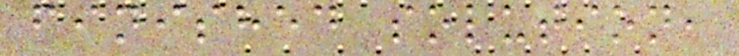finished solution,
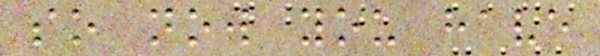so now you have
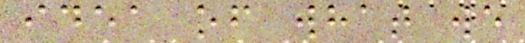idea of what we
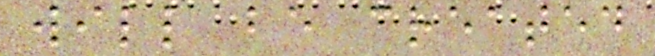will be created
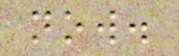now.
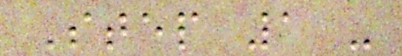Step 1 -
